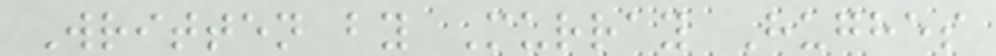Written by Murray Hughes
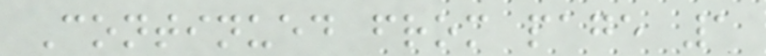Continued from page 1
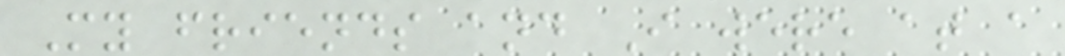My friends and I were at a
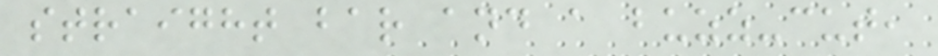straight bar and a buzz-cut,
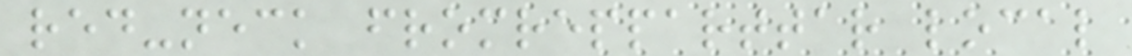red-neck fromrepparttar local
